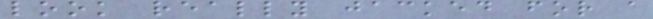look really jacked for a
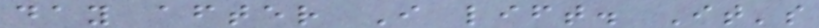day after I lift. It's
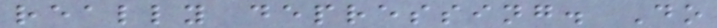really depressing. Do
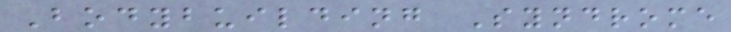Bodybuilding Syndrome
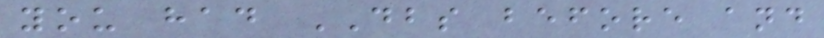you had DBS before and
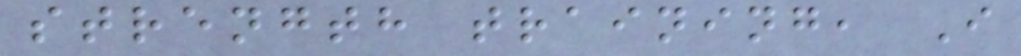strength training, I
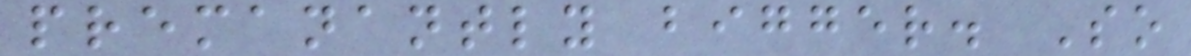premanantly bigger. So
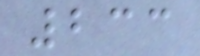233
